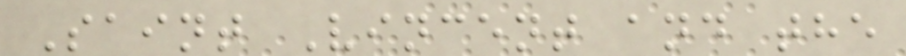Saint Vincent and the
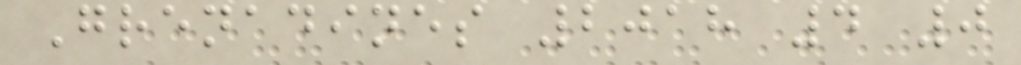Grenadines 2018 4 0
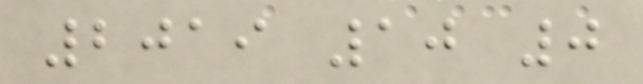2019 10 0
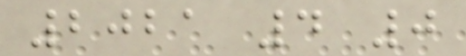2021 4 0
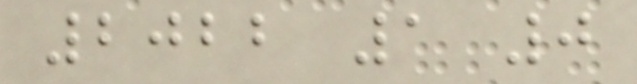2022 1 0
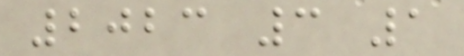2023 3 1
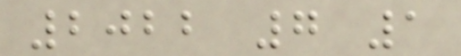2022 7 1
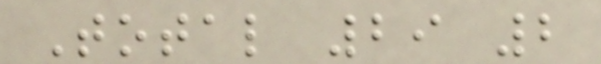Total 29 2
